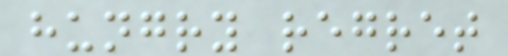hungry regret
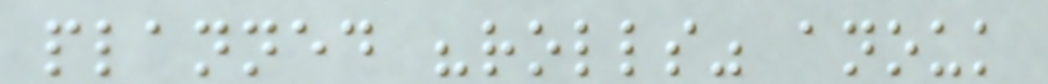planned "rolls" anouk
